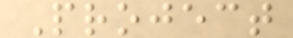Project
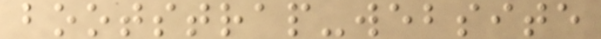bootstrap-website
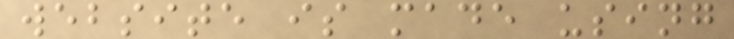website is made using
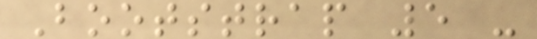Bootstrap 5 -
